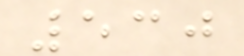530
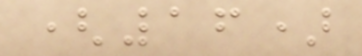(16)
